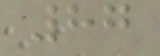87
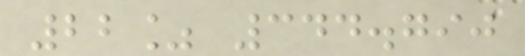22% 344.790
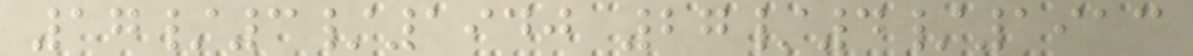17/3/1940 27/4/1913
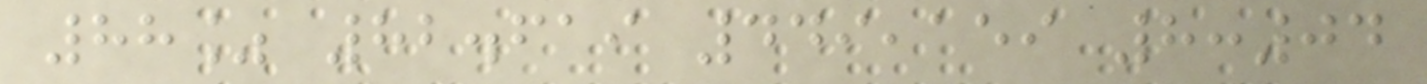88% 82.619 449,159 8:04
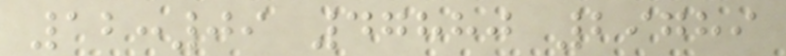12:09 47880 29789
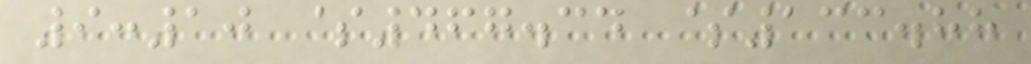9:10 $467.34 $133.88
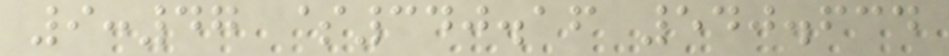9:47 $340.16 540.634
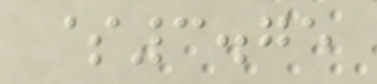$3.75
